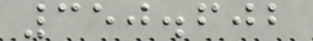350.602
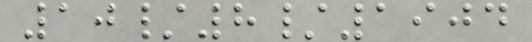10/8/1904
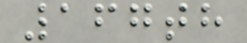167th
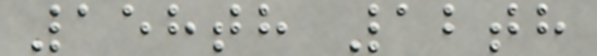158th 12th
